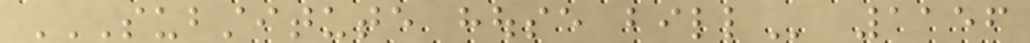SUBSTITUTE HOUSE BILL 1156
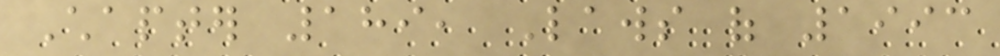Chapter 189, Laws of 1993
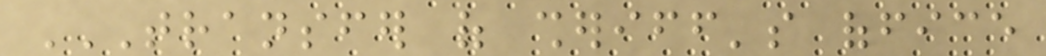TRANSFER OF SHERIFF'S OFFICE
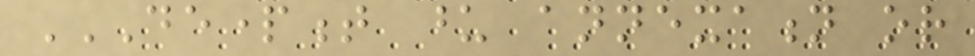DEPARTMENT UPON ANNEXATION OR
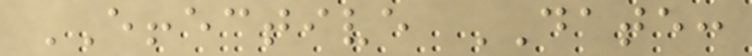EFFECTIVE DATE:
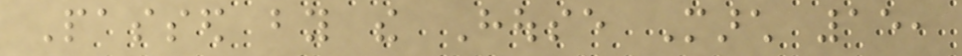Passed by the House March 15,
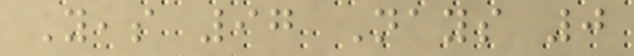Yeas 97 Nays 0
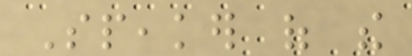Speaker of the
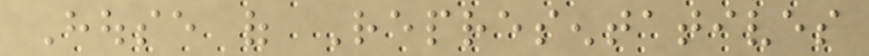House of Representatives
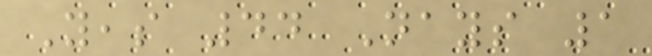Yeas 44 Nays 1
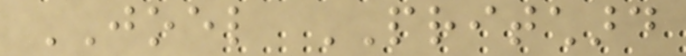JOEL PRITCHARD
